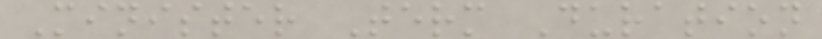Minister Term Duration
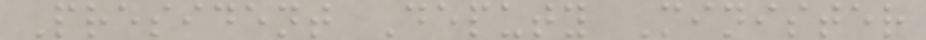President Deputy Minister
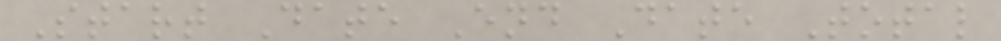Start Date End Date Total
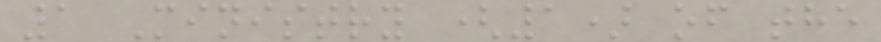1 Ministry (1) of the
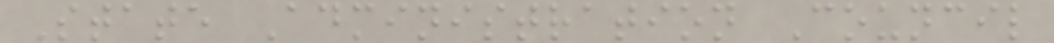State Administration Council
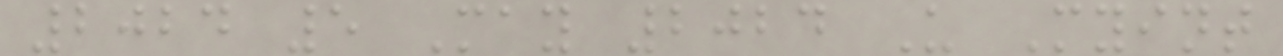2024 5 May 2024 U Myint
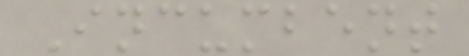Incumbent
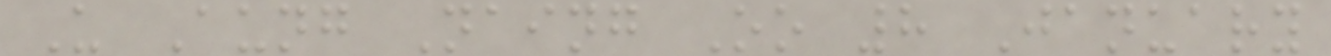U Aung Naing Oo 8 January
